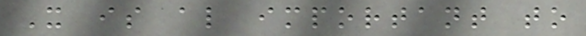It is also important to
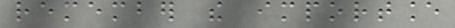remember the importance
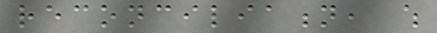reconciliation, which
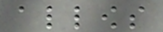allows
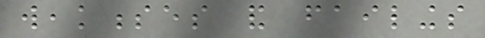weaknesses and failings
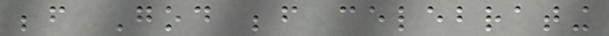before God before celebrating
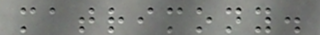matrimony.
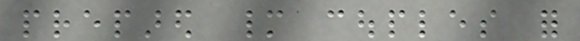prepared many couples for
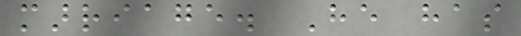marriage. He has
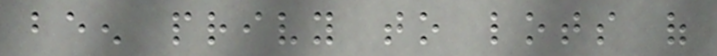been privy to lots of
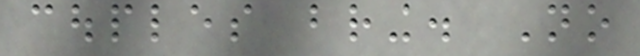couples bring. No
